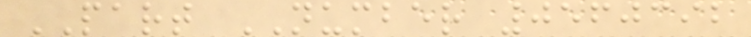PART NUMBER 0560392
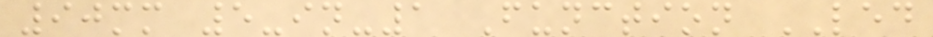90mm 5-in-1 Function LED
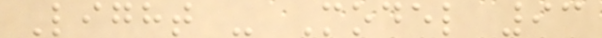Light - Model 93
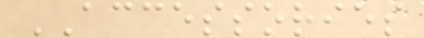ACCESSORIES
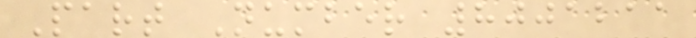Part Number 8001211
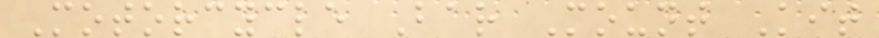Motorcycle Bar Mount Kit
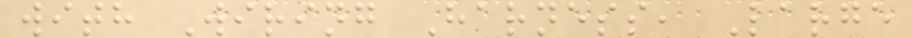with Wiring Harness, Large
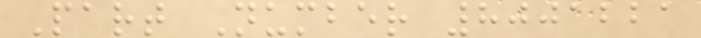Part Number 8001221
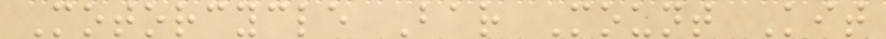Motorcycle Bar Mount Kit
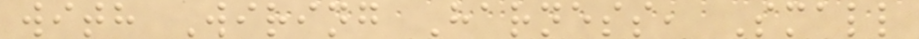with Wiring Harness, Small
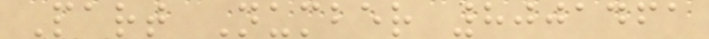Part Number 8001461
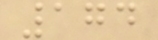174
